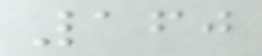160
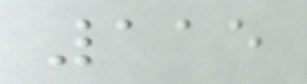115
